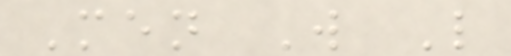Men W L
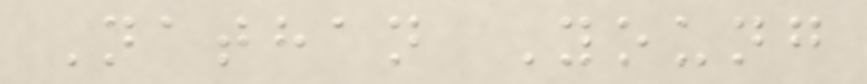Nathan Young
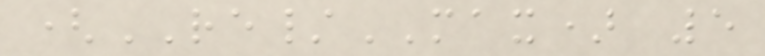(RE/MAX) 5
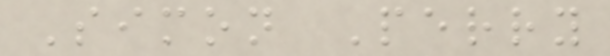Simon Perry
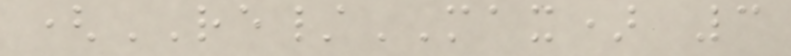(RE/MAX) 3
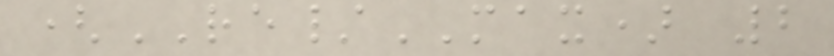(RE/MAX) 2
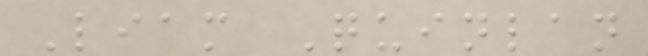Liam Quinlan
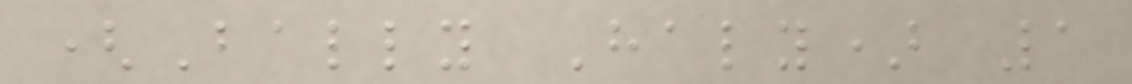(Bally Haly) 1
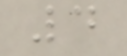4
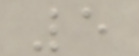5
